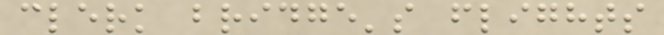clerk bridge's flights
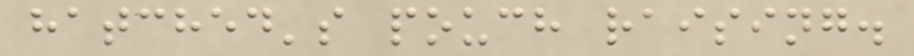hatched's pouch raising.
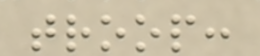troop:
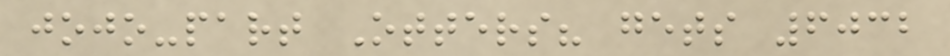jojo-part Otters? gets 6032
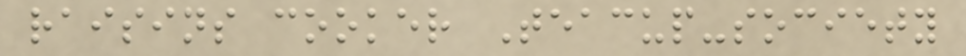raisins cooker Teacup-society
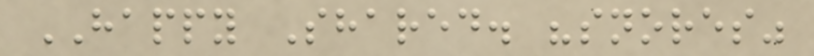HAPPY Shared. "snores"
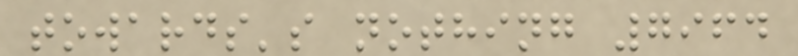towards's nothing 7964
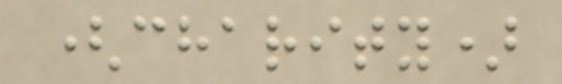(charity)
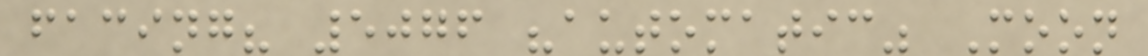facing? 5076 "automatic" Moon
